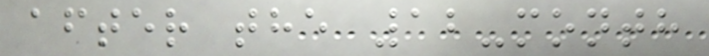after the 12-month
